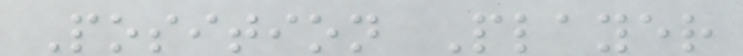Position Player
